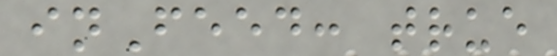inFeed: true
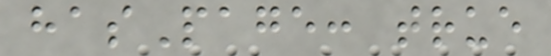hasPage: true
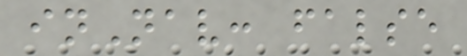inNav: false
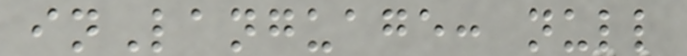inLanguage: null
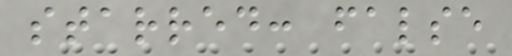starred: false
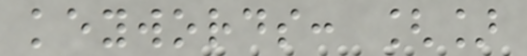keywords: []
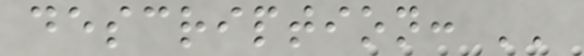description: ''
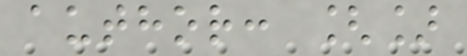author: []
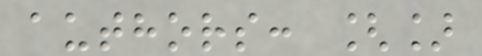authors: []
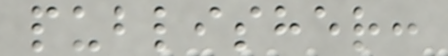publisher:
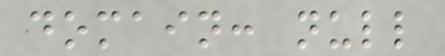domain: null
